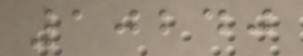10240
